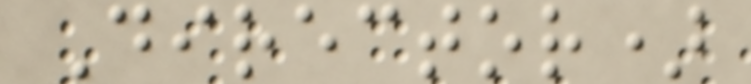Director)
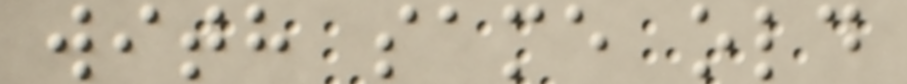with same old
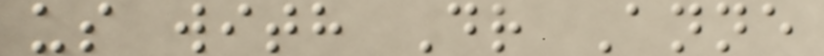us with Dr Anne
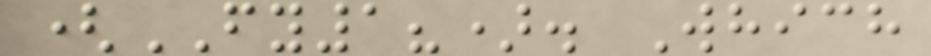(FY1?). Which
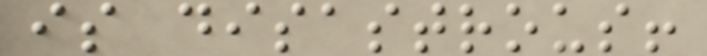is disastrous!
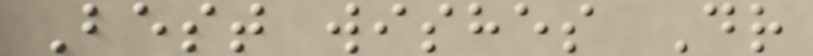Best wishes Dr
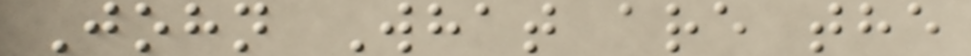John What are the
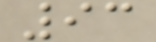93
